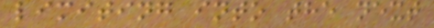limiting into the next
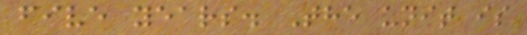five years. The unit is
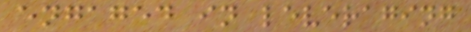engaged in leveraging
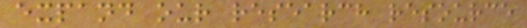expand our research resource
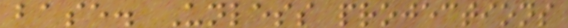base. Unless projections
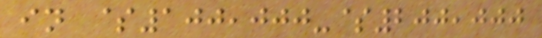in $100,000-$200,000
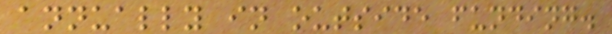annually in outside funding.
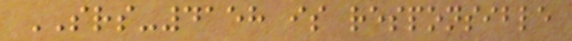SRS-4158 is responsible
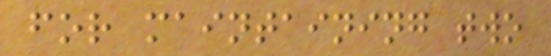for maintaining two
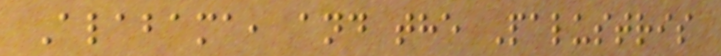Alabama, and the Palustris
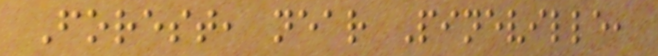Forest, near Pineville,
